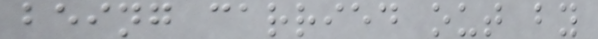being carried out by
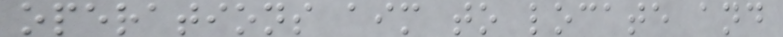operations aim to locate and
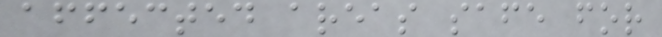affected areas safe for
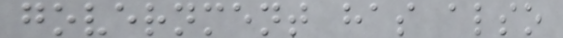government has also
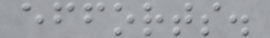efforts.
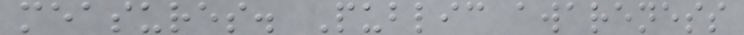measures. Public awareness
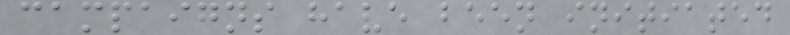campaigns have been initiated
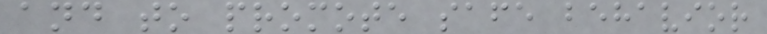and to promote safe behavior
